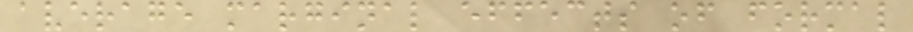average marginal effects of formal
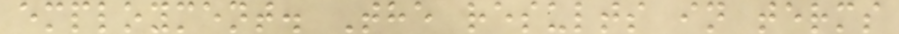employment. The results in terms
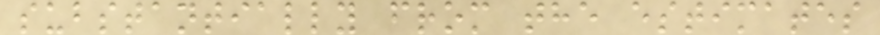substantially from the estimates
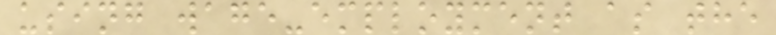using wage-employment as the
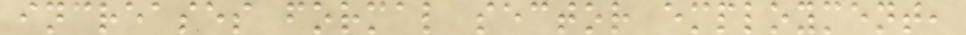increases formal sector employment,
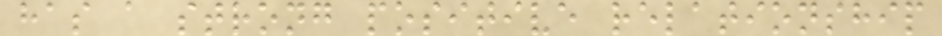has a strong positive relationship
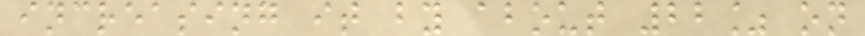increasing it by about 22% on
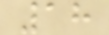18
